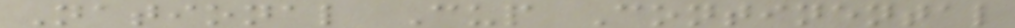National Cup Continental
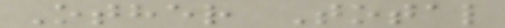Other Total
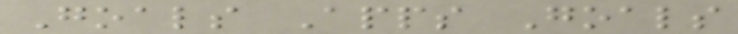Goals Apps Goals
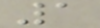1
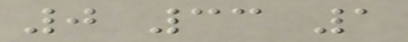0 33 1
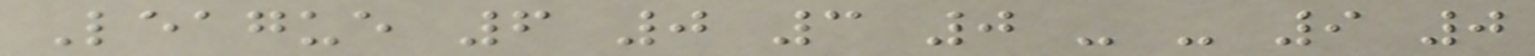League 6 0 3 0 - - 9 0
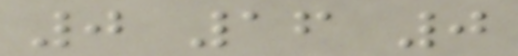0 16 0
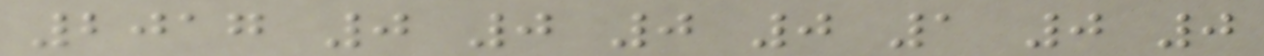2017 0 0 0 0 1 0 0
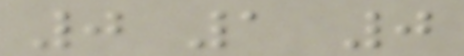0 1 0
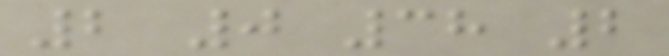2 0 38 2
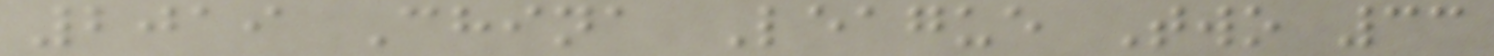2019 China League Two 33
